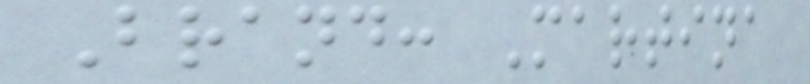Brand: Martina
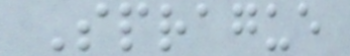Sprague
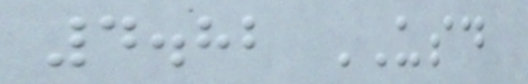4.82 USD
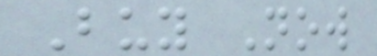Buy Now
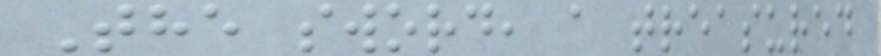The sword, a treasured
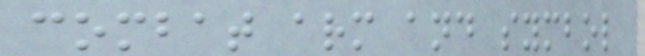combat arm and symbol
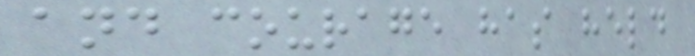and courage has held
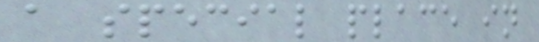a special place in
